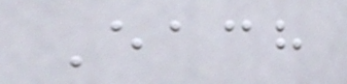Each
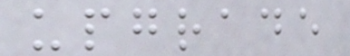upgrade
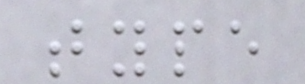type
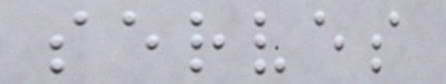serves
